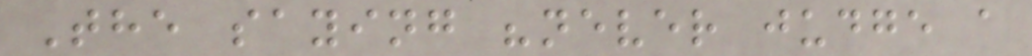The saying "never judge a
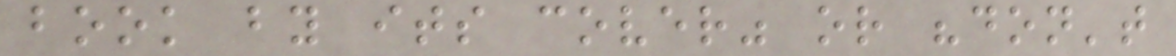book by its cover" or "don't
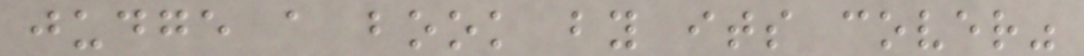judge a book by its cover"
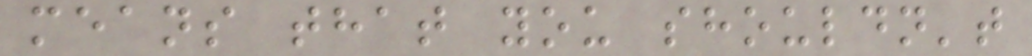means that you shouldn't
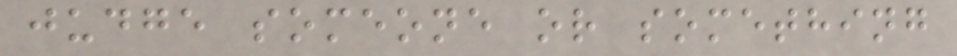judge someone or something
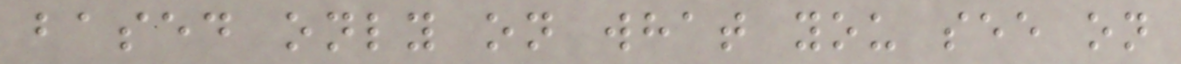based only on what you see on
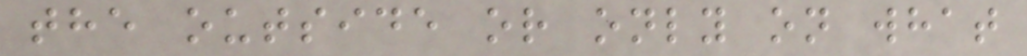the outside or only on what
